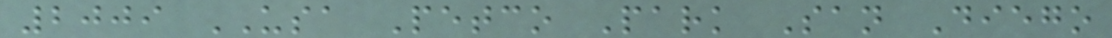2009 USA Petco Park San Diego
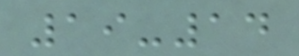19-14
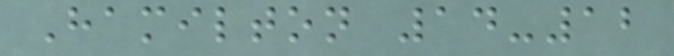Hamilton 14-12
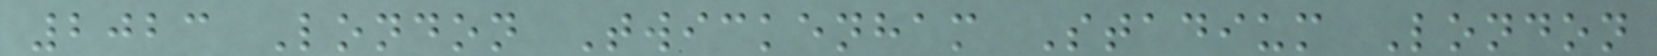2023 London Twickenham Stadium London
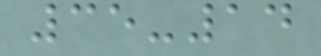35-14
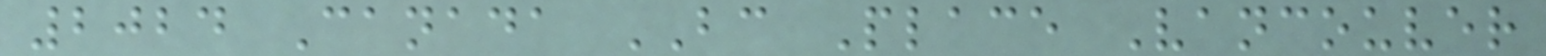2024 Canada BC Place Vancouver
